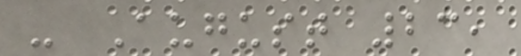- August 23,
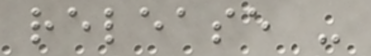release -
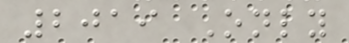2019 Only
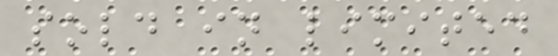sold in limited
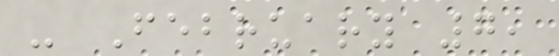- February 7,
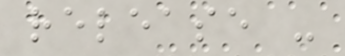release -
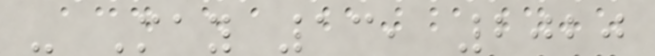- May 13, 2020
